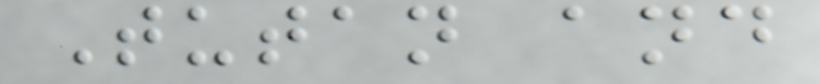Tutan and
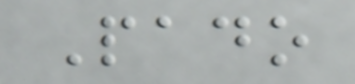Pado
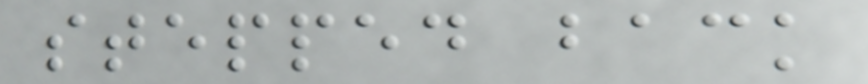stepped back
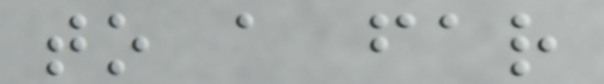to a far
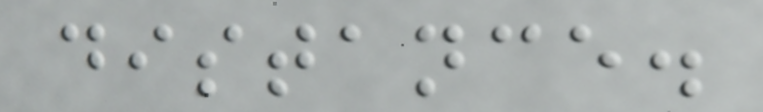distance.
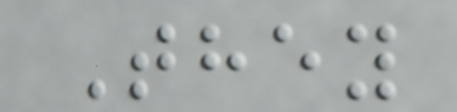They
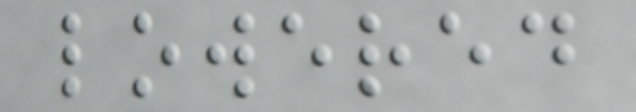lowered
